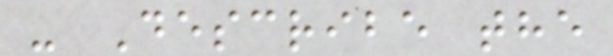- Describe the
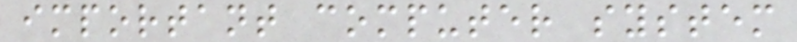important computer system
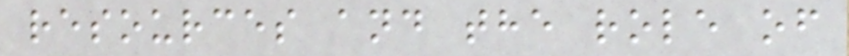resources and the role of
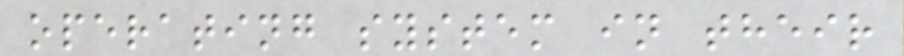operating system in their
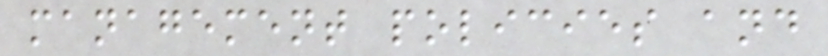management policies and
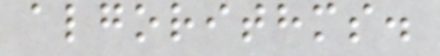algorithms.
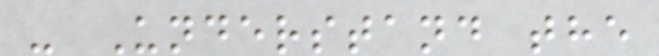- Understand the
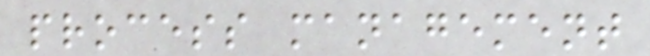process management
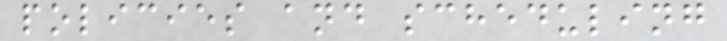policies and scheduling
